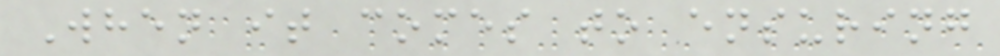When it comes to ensuring
